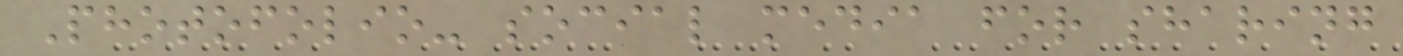Photofolio- social media for sharing
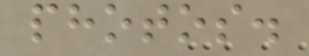photos.
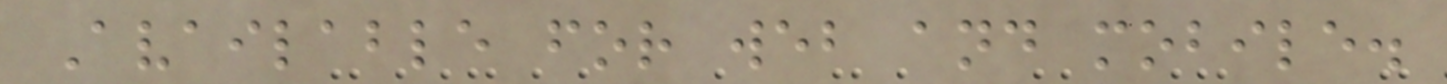Available for web and mobile.
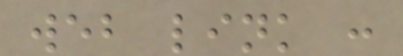web link :
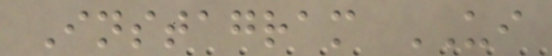Instagram UI
